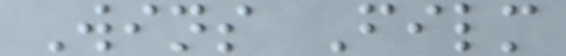Wins Film
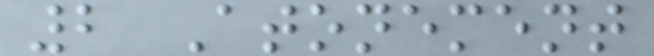2 Atonement
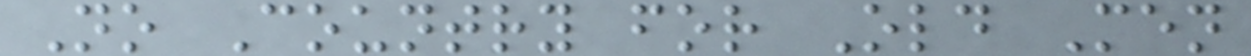No Country for Old Men
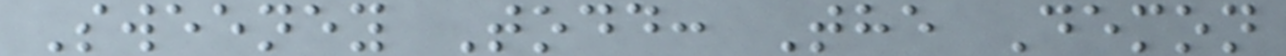Sweeney Todd: The Demon
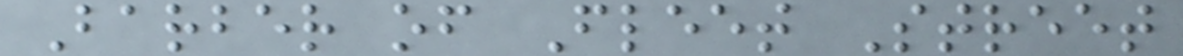Barber of Fleet Street
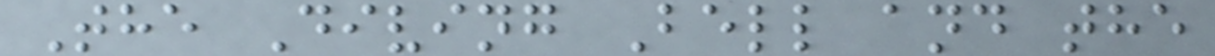The Diving Bell and the
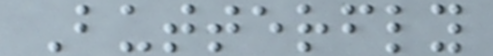Butterfly
